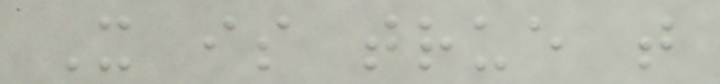It is true that
